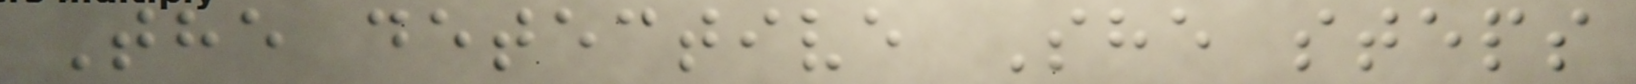The detective She steps
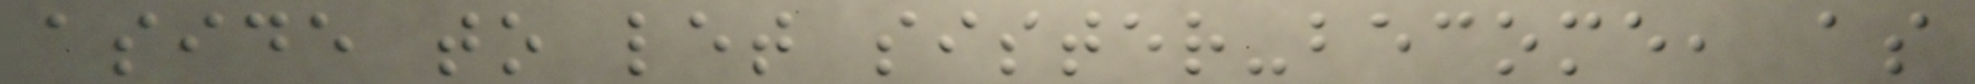aside to let sister-become, as
